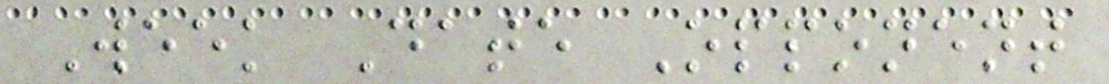Week Date Opponent
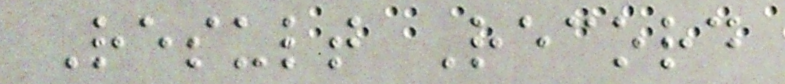Result Record
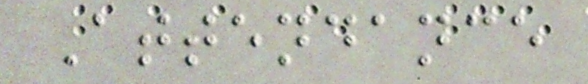Attendance
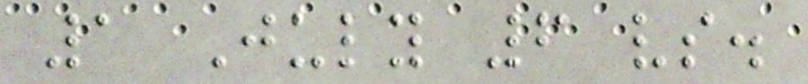1 July 6 vs.
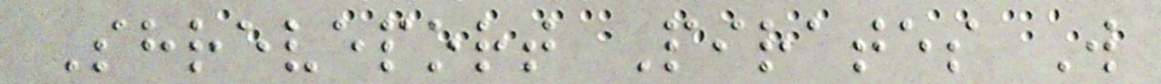Shreveport Pirates W
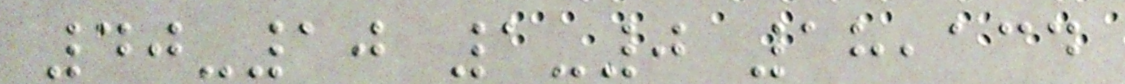40-10 1-0 18,134
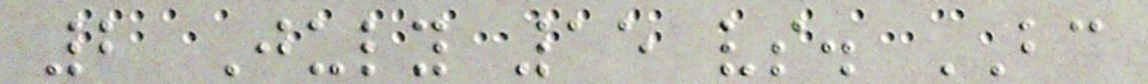2 July 15 vs. BC
